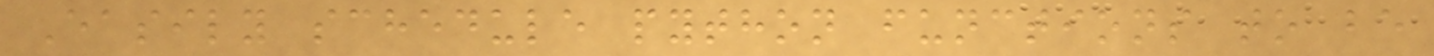Easily schedule python functions to be
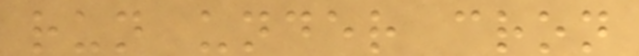run under cron
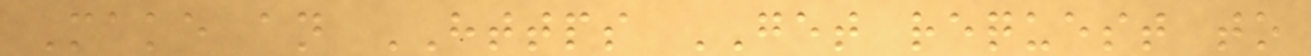Make an HTTPS GET request to
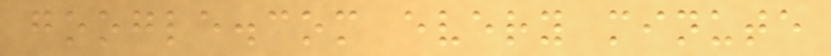google.com every minute
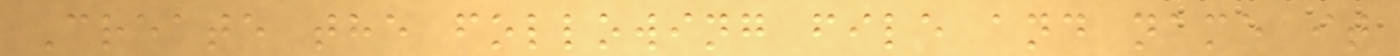Create the following file and name it
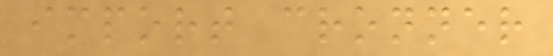import cronner
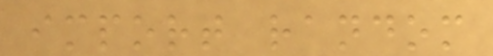import random
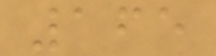165
